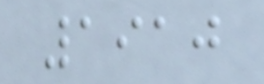1910
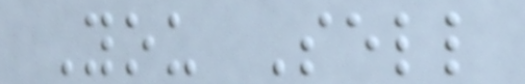You Sell
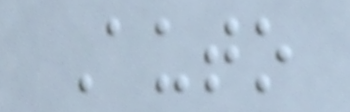Auto
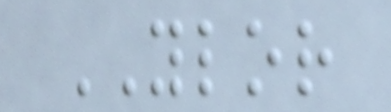YLOR
